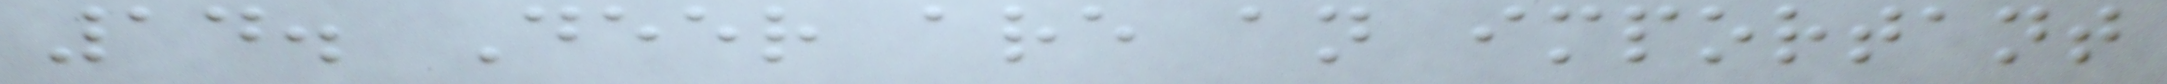14. Deer are an important
